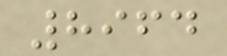8964
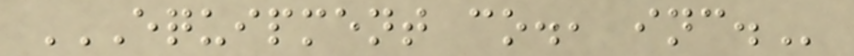EQUIPMENT CO., INC.
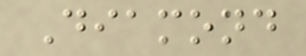Diamond
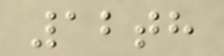12th
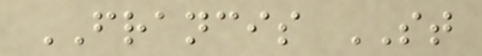FRANCIS ST
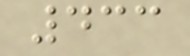433
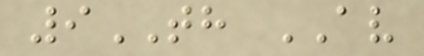9TH AV
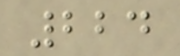224
